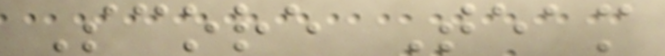Score Team
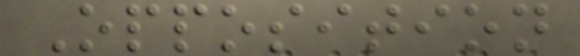Opposition
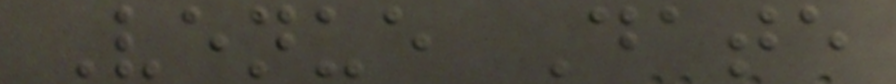Venue Date
